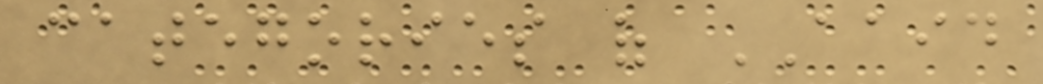categories of AAID
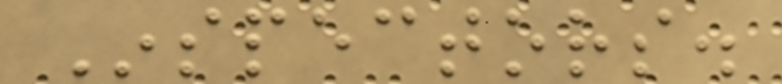Inspectors.
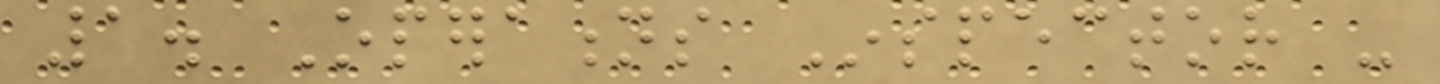1. Operations Inspector -
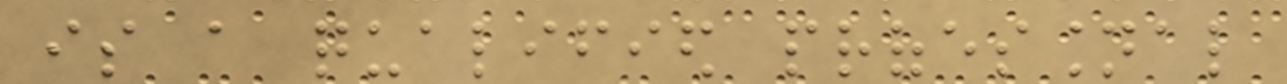is a qualified professional
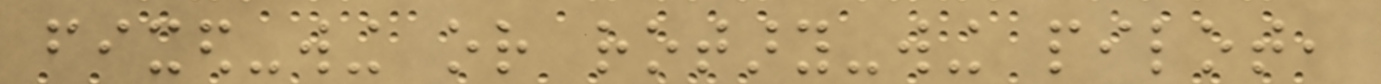fixed-wing or rotary-wing pilot,
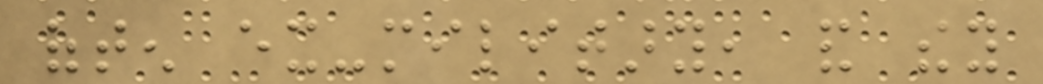often ex-military, and they
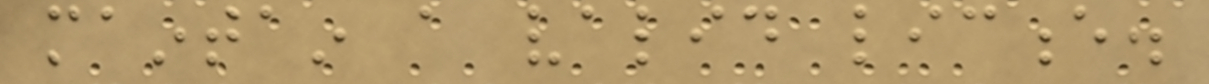maintain a valid licence.
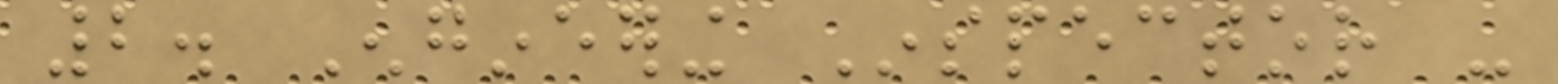2. Engineering Inspector -
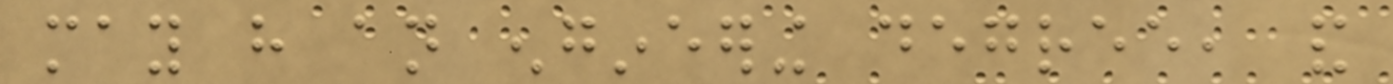may have an engineering degree, and
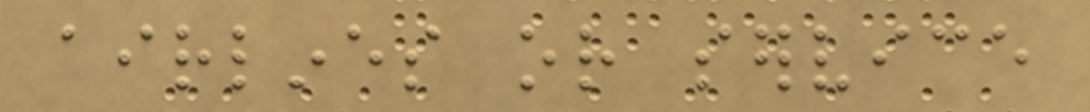airlines or service
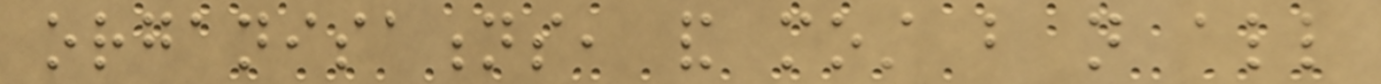organisations, and most but not all
